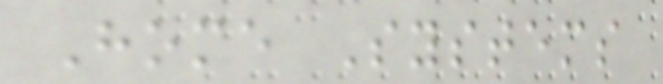Home Systems
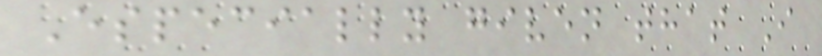Especially given that I
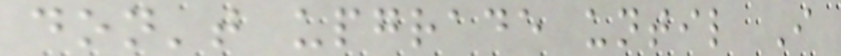don't upgrade until I
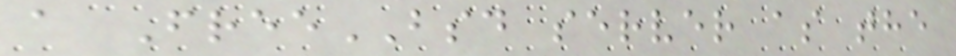a FreeBSD server as the
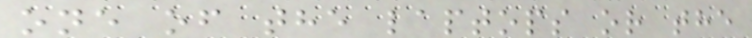one of the laptops or the
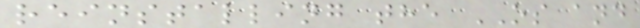reinstalling the OS and
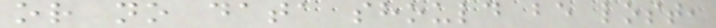or no data should be lost,
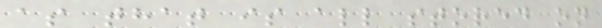as that is all stored on
